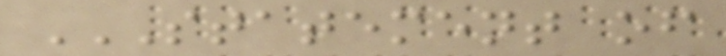STATEMENT OF
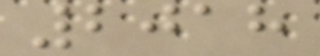2018
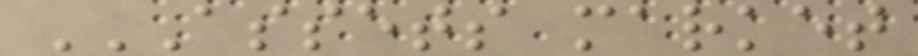ASSETS MARKET
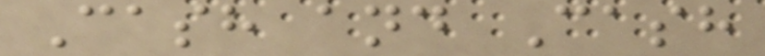Cash and Cash
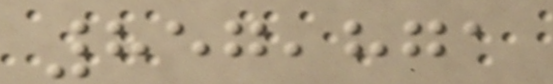857,871
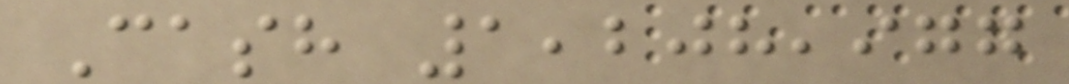Cash 1,208,977
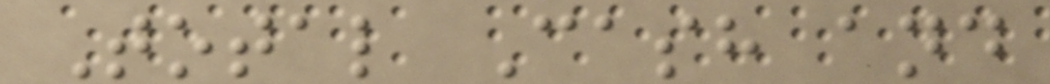Total Cash and
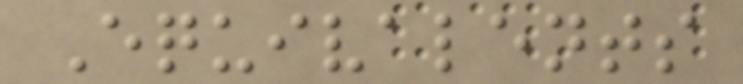Equivalents
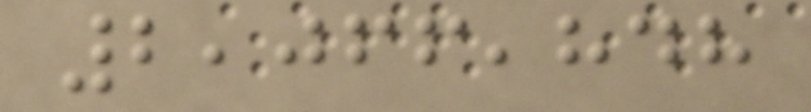2,066,848
